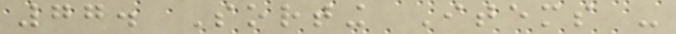77. Sorting Items -
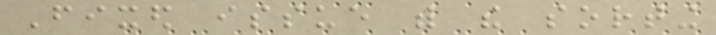Fixed issue with the sorting
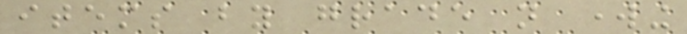items by grade not working
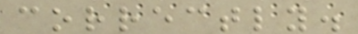correctly.
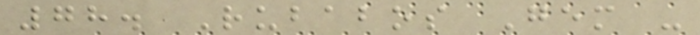78. Rubabos Gem -
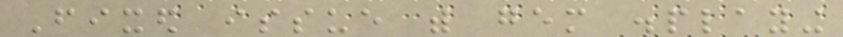Fixed issue with gem displaying
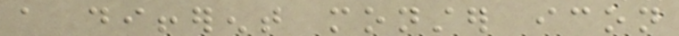a different monster icon
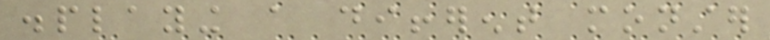displaying a different monster
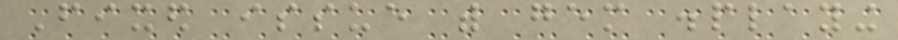Fixed issue with gem displaying
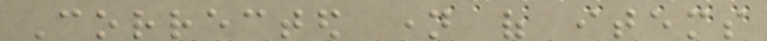Corrected name of items
